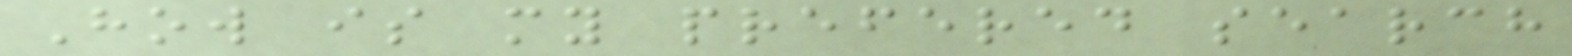How is my prefered search
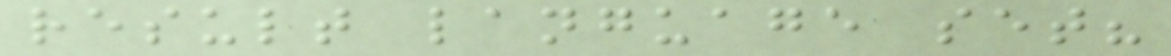result language set?
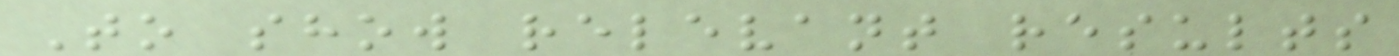To show relevant results
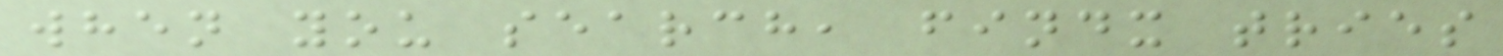when you search, findx tries
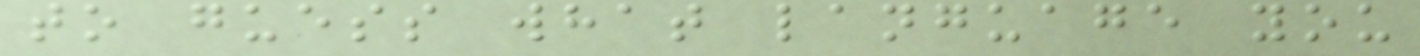to guess what language you
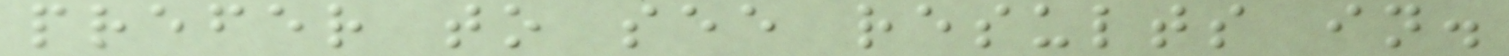prefer to see results in.
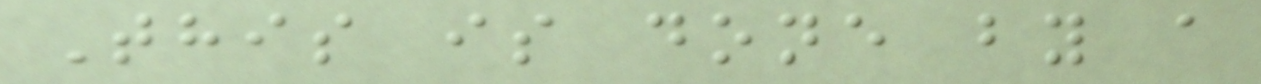This is done by a
